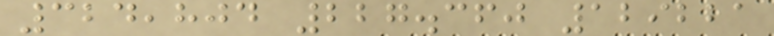324,804 227.360 129221
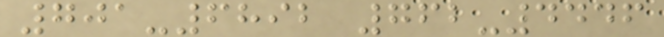701-6892 762-4446
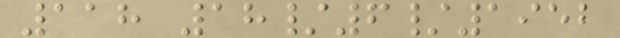118 18/6/1952
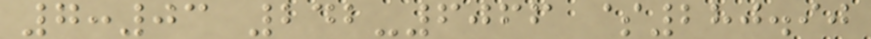7:03 242-6066 $280.90
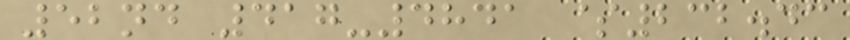52nd 417-4841 $232.43
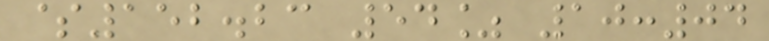$152.23 54% 10:04
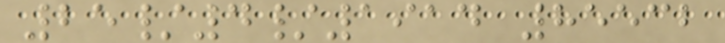25/4/1914 85532
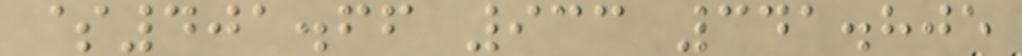$401.66 933 341.805
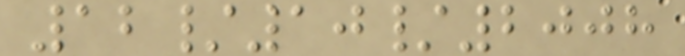12/10/2008
